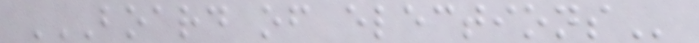BOARD OF ELECTIONS
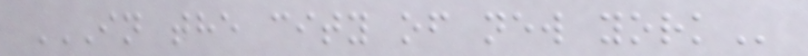IN THE CITY OF NEW YORK
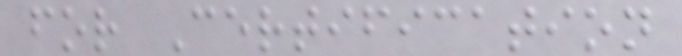for Certification
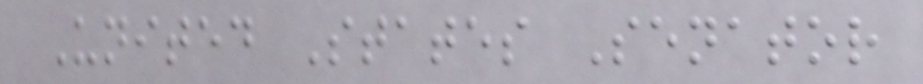United States Senator
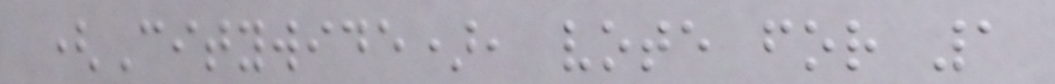(Citywide), vote for 1
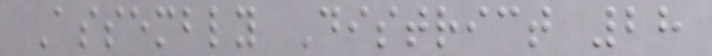Assembly District 28
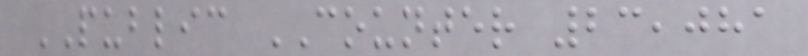PUBLIC COUNTER 23,081
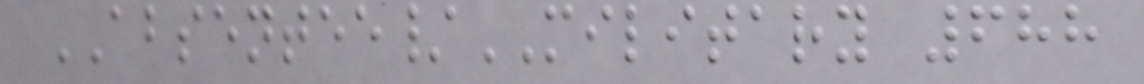ABSENTEE/MILITARY 688
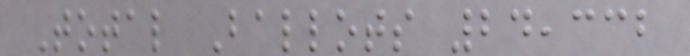Total Ballots 24,332
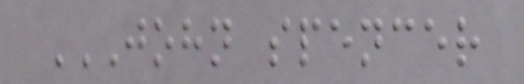JOHN SPENCER
